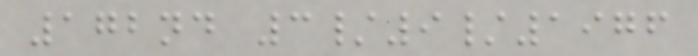172nd 3/9/1976
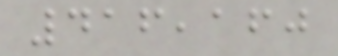416,160
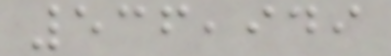536,949
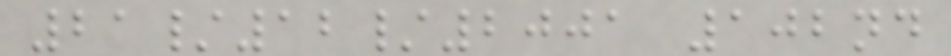21/12/2001 102nd
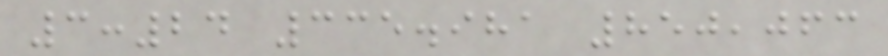3:24 335.981 850,063
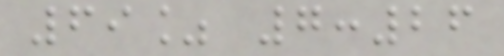69% 7:26
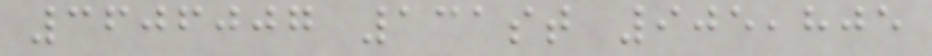3606007 131st 905,805
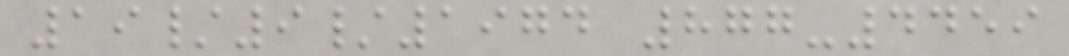19/9/1974 877-4459
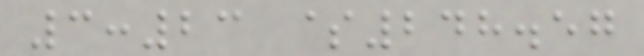3:23 $248.57
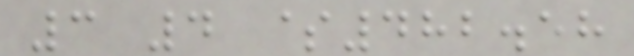3 4 $482.58
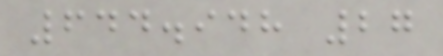644.948 27
